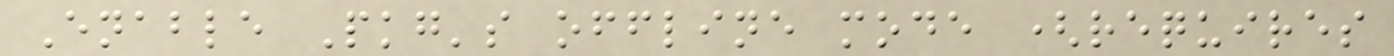Enable Pkg's offline mode (requires
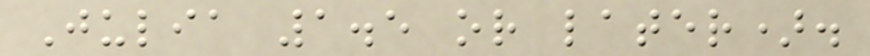Julia 1.5 or later).
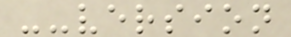--version
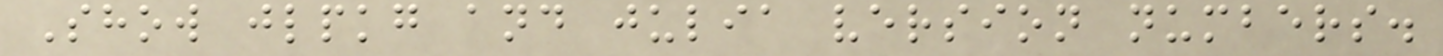Show jlpkg and julia version numbers.
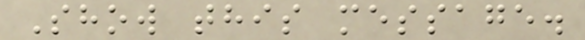Show this message.
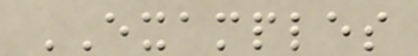EXAMPLES
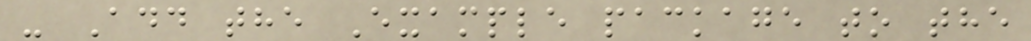- Add the Example package to the
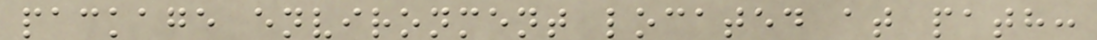package environment located at path:
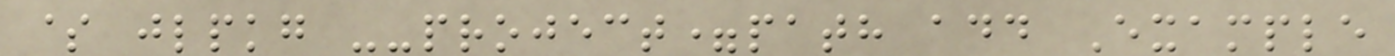$ jlpkg --project=path add Example
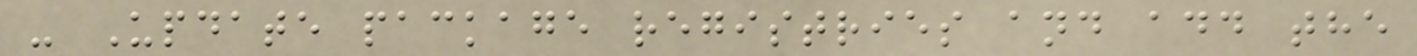- Update package registries and add the
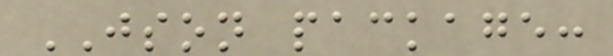JSON package:
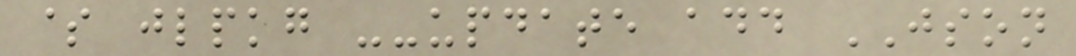$ jlpkg --update add JSON
